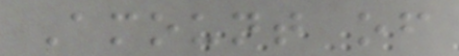Amount of
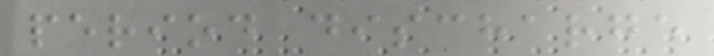period discharge
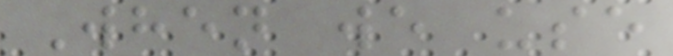When we use
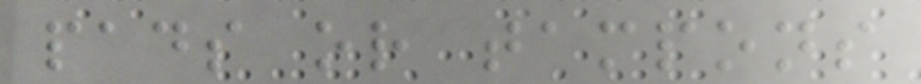pads or tampons
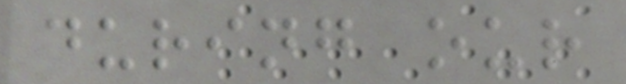during our
